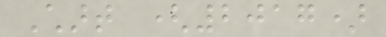Chart (2017)
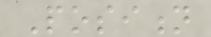Position
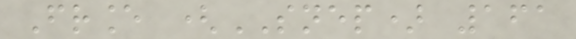France (SNEP) 161
